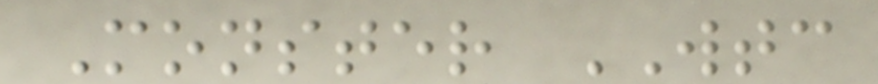Monster WTC
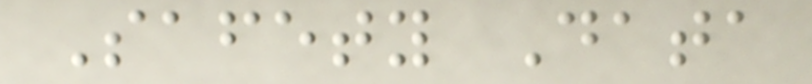Safety Data
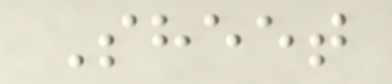Sheet
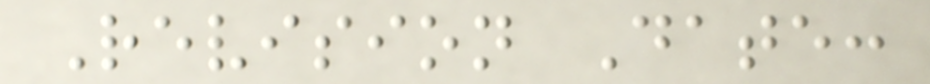Revision Date:
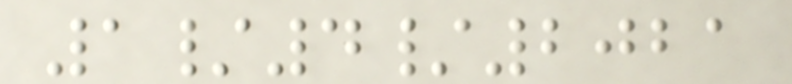1/4/2021
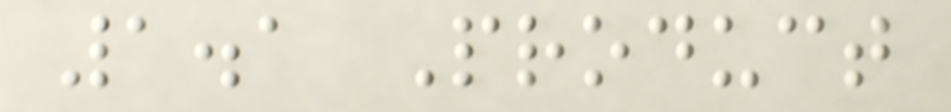1.1 Product
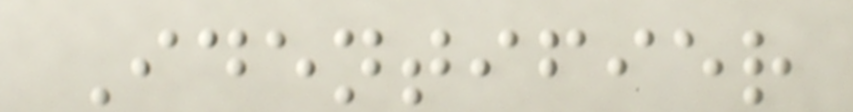Identifier
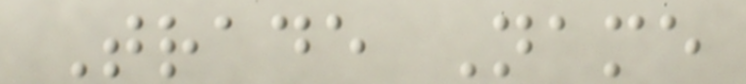Trade Name
